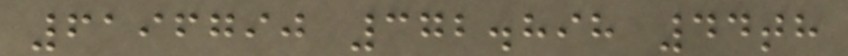6196790 372.898 44th
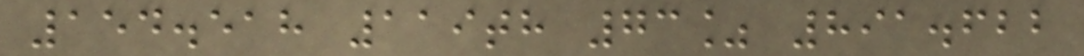154.518 119th 73% 891.622
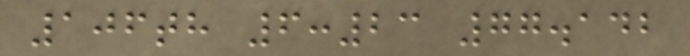106th 6:23 77.142
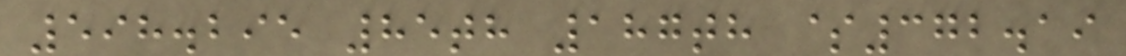598.295 85th 187th $372.19
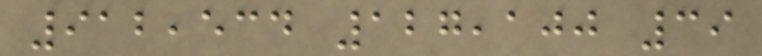912,534 127,100 39
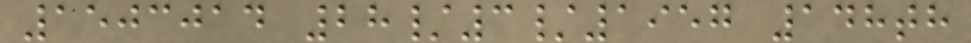1503014 28/3/1957 148th
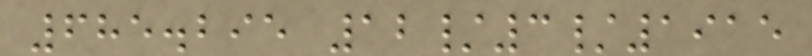685.295 12/3/1915
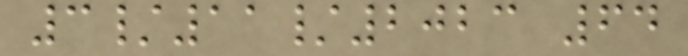3/11/2023 64
